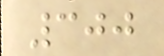300
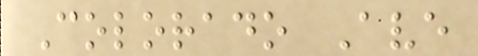Colorado Ave
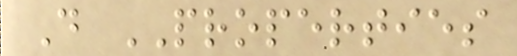D PROPERTIES
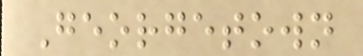Georgetown
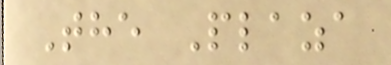The Plaza
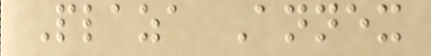Plaza Annex
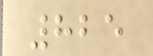825
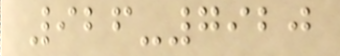926-7920
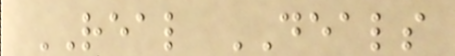REAL DEALS
